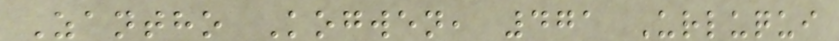Zantho Kogwen, 471 Urluqui
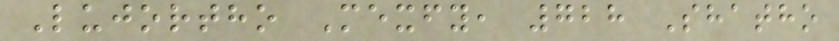Lujortho Mexfy, 728 Shatho
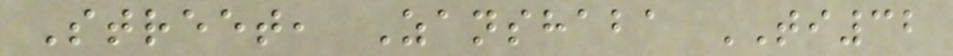Street, Zanshaba TI32
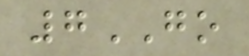7GO
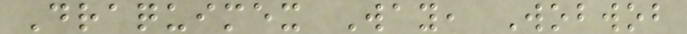Draquimex Way, Wobwob
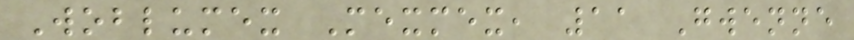Woblumex Mexmex, 11 Gwenne
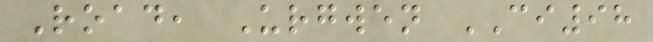Road, Urgwen CI98
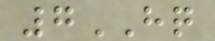7HQ
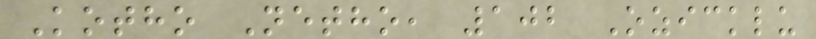Kotho Netho, 102 Ozicklu
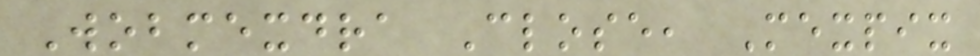Wobmexdra Close, Mexpix
